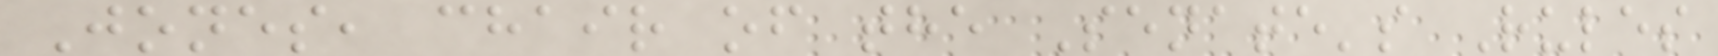Jones, chair of the Senate's Rules
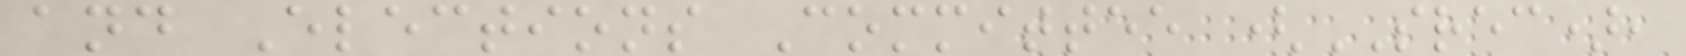and Elections Committee (SREC),
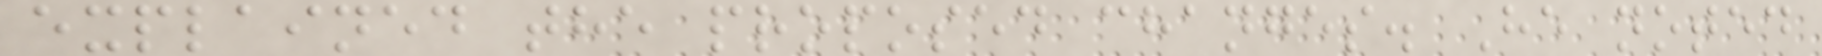explained the proposed changes. He noted
